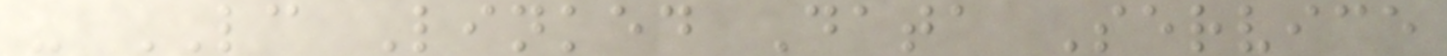- LC Linked Data Service
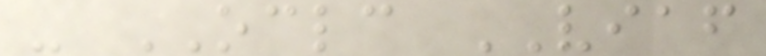- OCLC VIAF
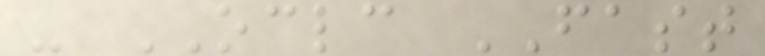- OCLC FAST
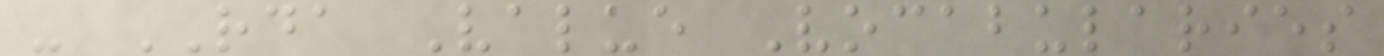- RDA Value Vocabularies
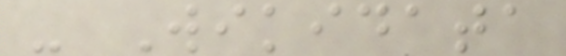- Wikidata
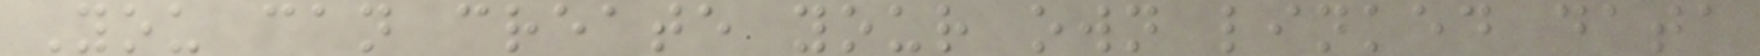You can create your own linked data
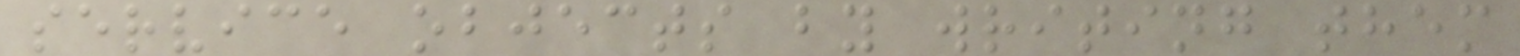service objects by writing them
